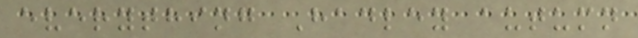everything Hadley autumn
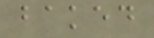baked
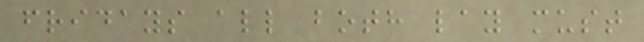fridays all both lay must
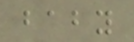baby
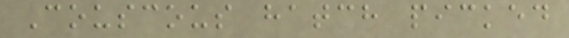Couscous hatch picked
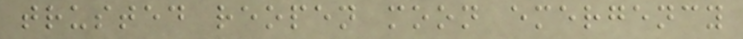trusted reopen moon emergency
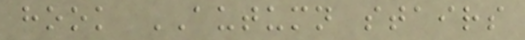hook AUTUMN stairs
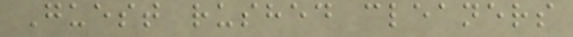Guest rushed cleaners
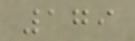179
